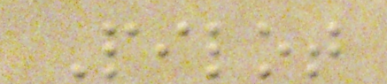Pilot
